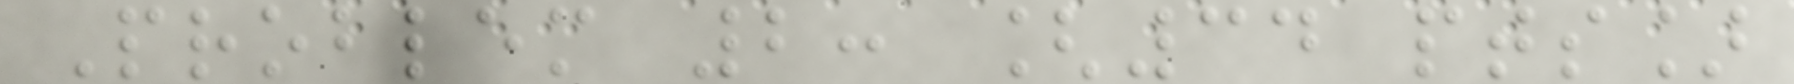Problem 2: [34 pts]
